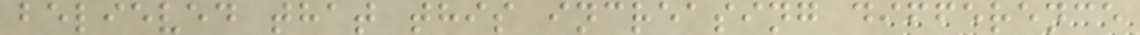believed that this increasing difference
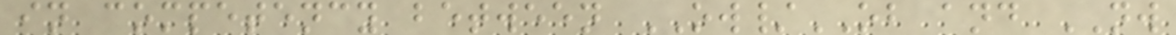in competency between OW/OB and NW
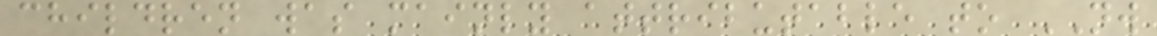children was mainly attributable to NW
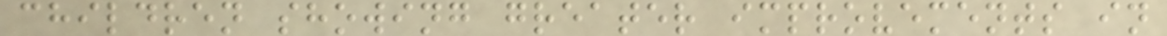children showing greater improvements in
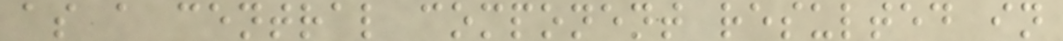as a central component resulted in
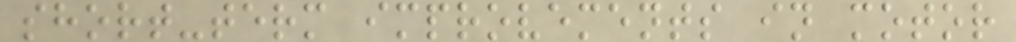short-term improvements in motor
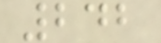242
